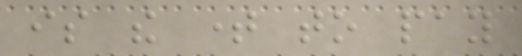is the time to pay
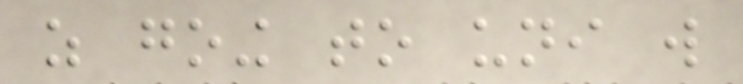as going to uni will
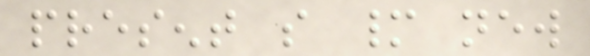present so many new
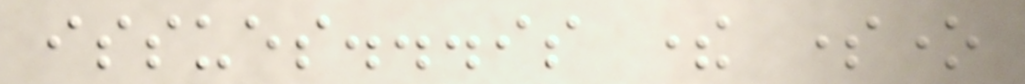issues...is there someone
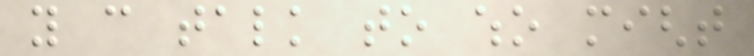you can talk to who might
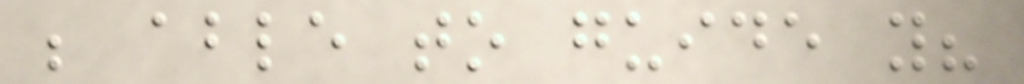be able to guide you?
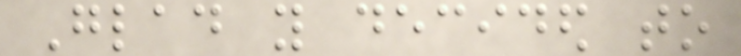Glad you decided to
